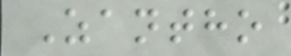Zantho
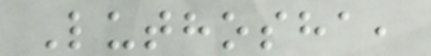Luthosha,
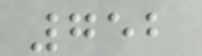752
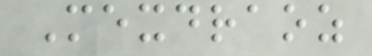Mexdraoz
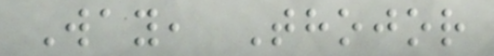Way, Thojor
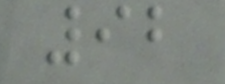92
